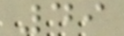49
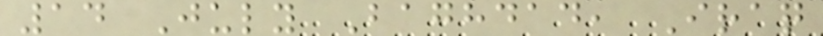14 July Baghdad, Iraq
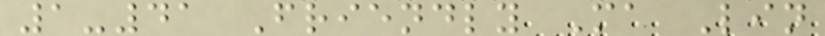1-41 Friendly Ma Lin
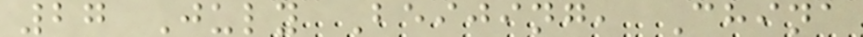27 July Beijing, China
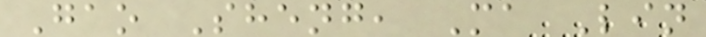Gao Sheng, Ma Lin
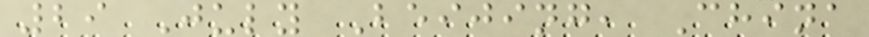29 July Beijing, China
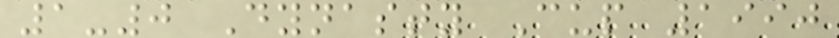1-0 Dynasty Cup 1990
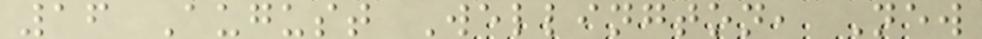16 August Wellington, New
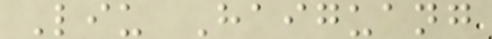Liu Haiguang
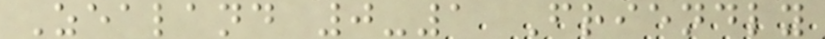Zealand 0-1 Friendly
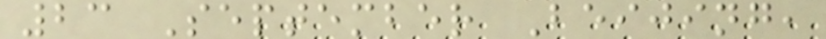23 September Beijing,
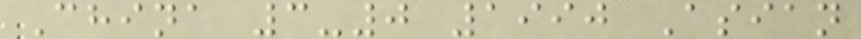China 3-0 1990 Asian
